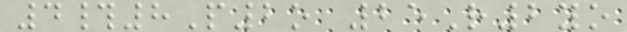4#8P2o 25R2yo
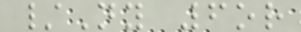/Ny 6or
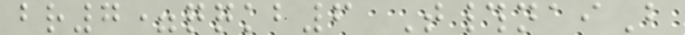br7=qqkb6 T#naiB
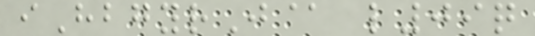iHbgyrJ@ l09q
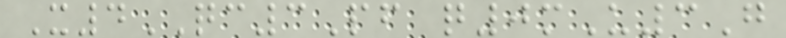X4QC3Pf q0mU3G
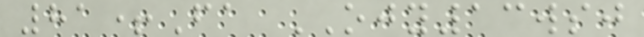81+Fa OJY13wsj
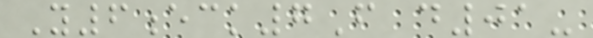Y6eck7F d01-
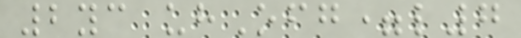2yc uhOfg=l7
